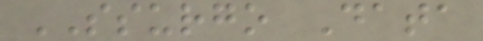SSURGO Data
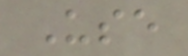Use
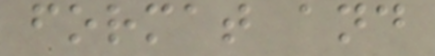format and
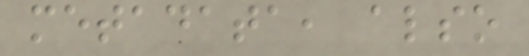metadata, also
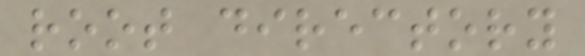root directory
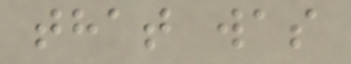that was
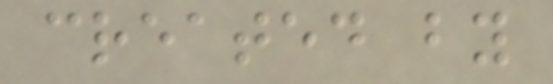created by
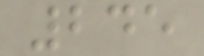245
